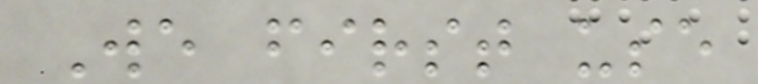We first use
